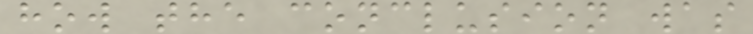how the conclusion was
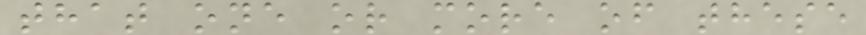that one or more of these
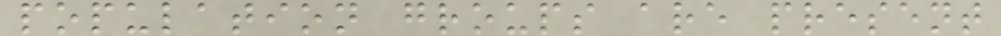population groups are present
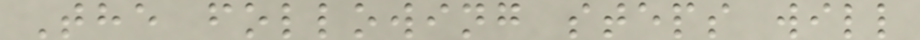The following steps will
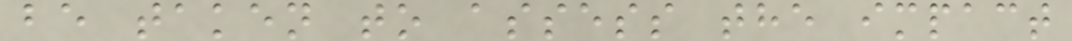be taken to assess the impact
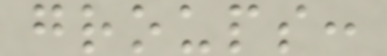groups:
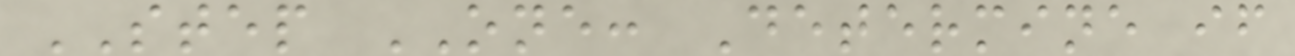STEP ONE: Determine if
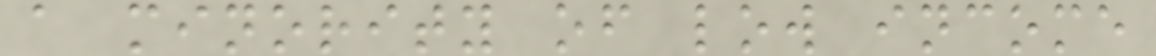a minority of low income
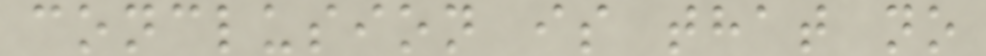conclusion is that no
